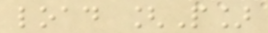load [P]
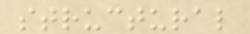structural
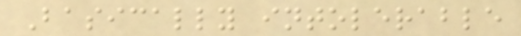Basically intolerable
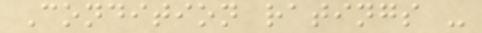Condition ratings -
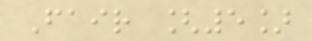Fair [5]
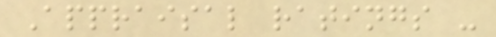Appraisal ratings -
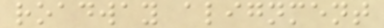roadway alignment
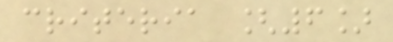criteria [6]
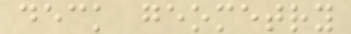deck geometry
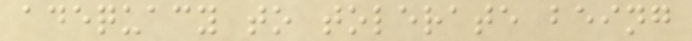adequacy to tolerate being
